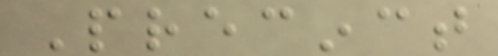Precinct
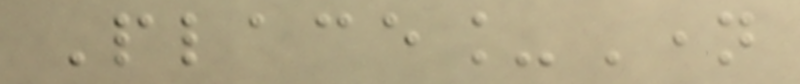Place_Name
